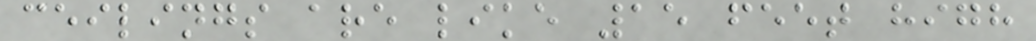ceilings are like 15 feet high
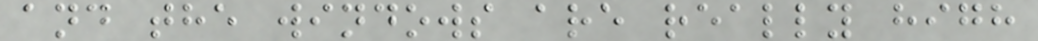and the windows are really high
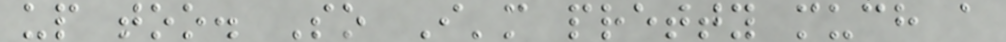up too. So I'm pretty much a
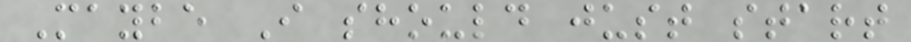Maybe I should just start
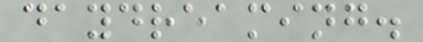daydreaming.
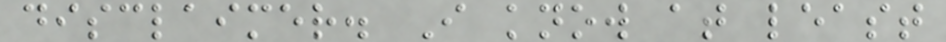disclaimer. I know at least
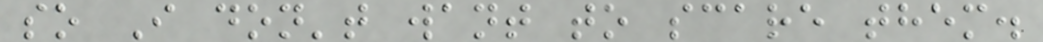so I don't want to scare them.
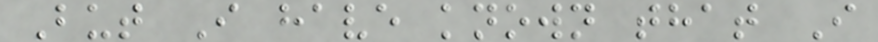But I have known that I
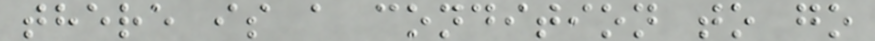there is a condition to go
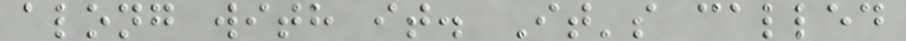along with it. It's called
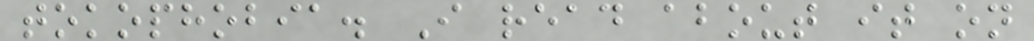tokophobia. I read about it on
